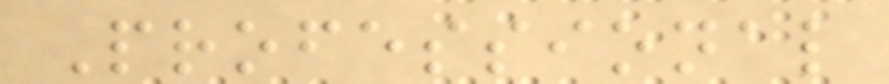Professional
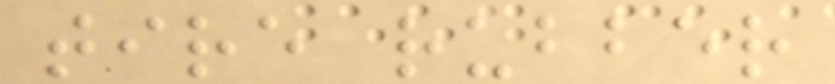tire rubber
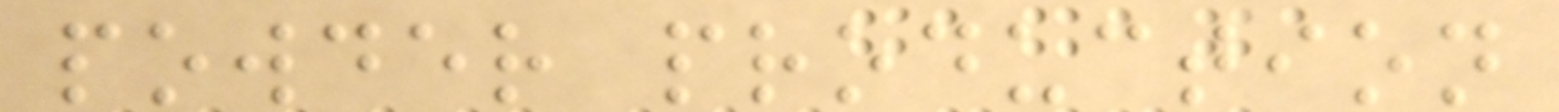powder production
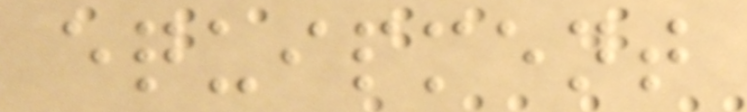equipment
